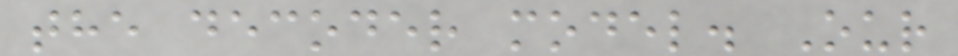the decoder model. Our
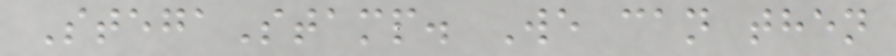StegaStamp. We can then
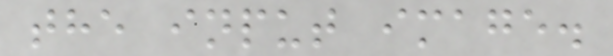the input image.
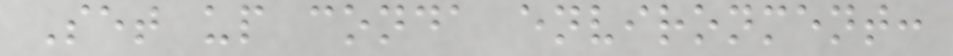Set up conda environment:
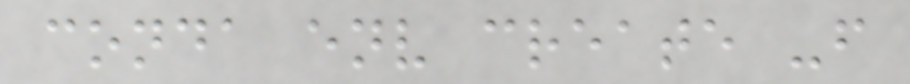conda env create -f
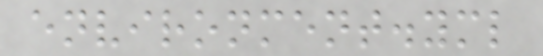environment.yml
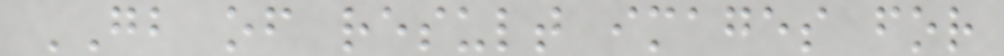GB of result images for
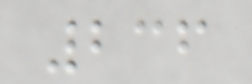236
